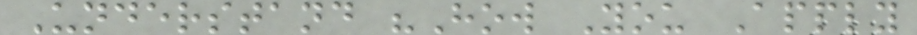Understand "How You Apply
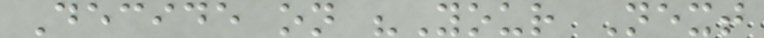Decide on "Your Next
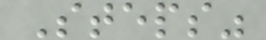Steps"
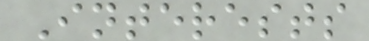Interests
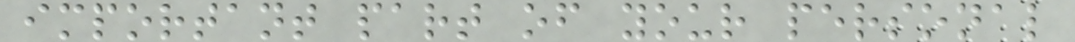important part of your personal
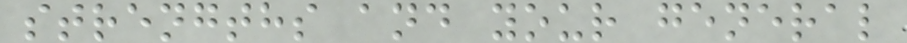strengths and your general
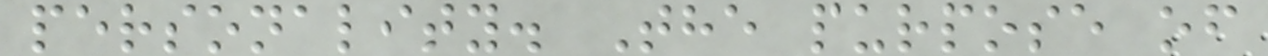personality. The purpose of
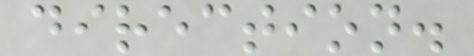direction.
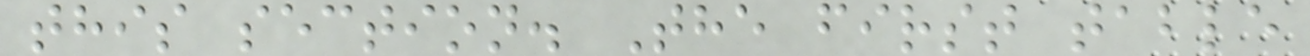this section. The first table
